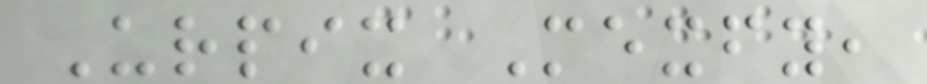Urpix Mexfy,
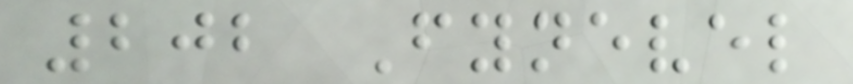202 Fynevel
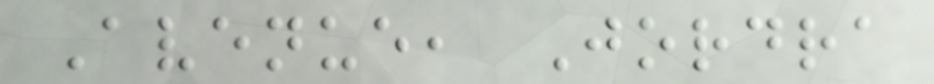Avenue, Jordra
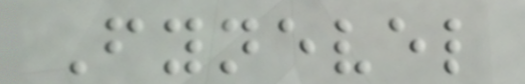Fynevel
